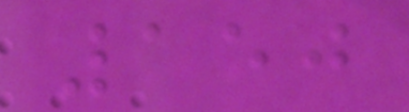150
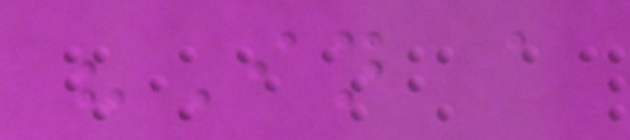"In a
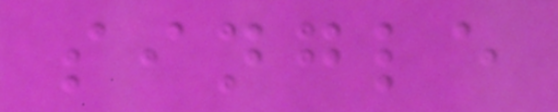single
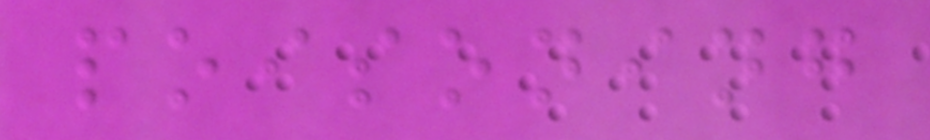poisoning
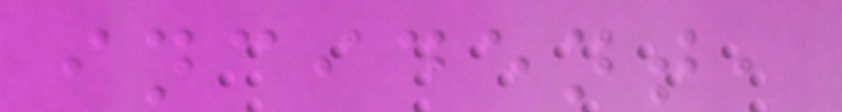incident,
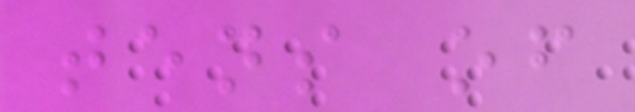tens of
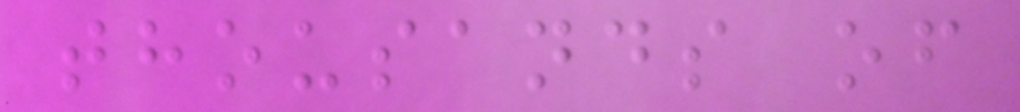thousands of
